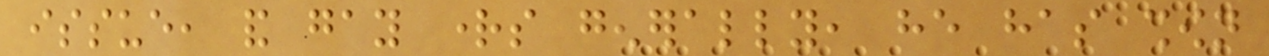issue, and gay rights generally, he has shown
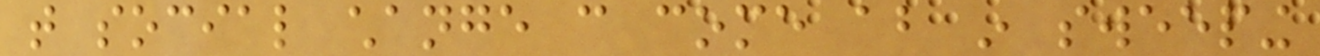that social change can come about in sweeping
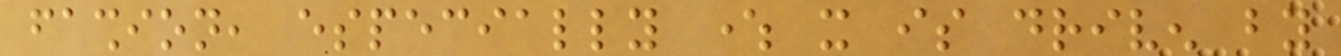fashion, especially where it is driven by
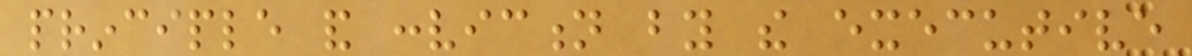principle and conviction by the executive
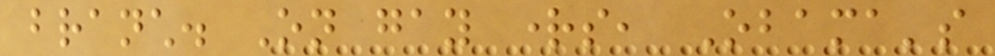branch. On gay rights, Obama's
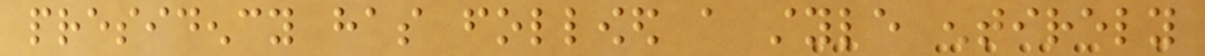presidency has followed a style entirely
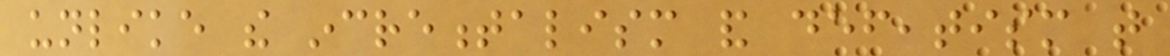unlike the incrementalism and defeatism that
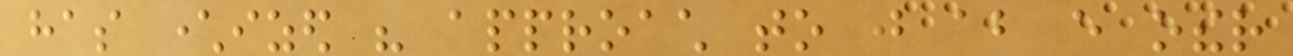has characterized his approach to just about every other
